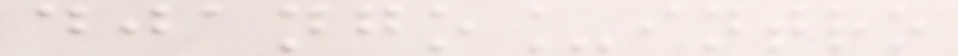django_intro
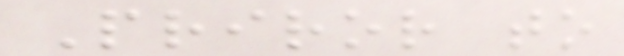Priror to
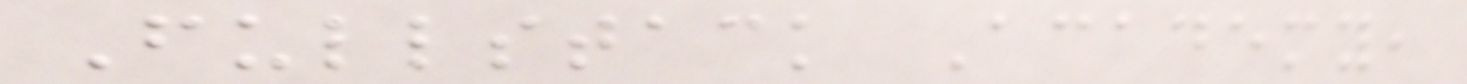Fullstack Academy,
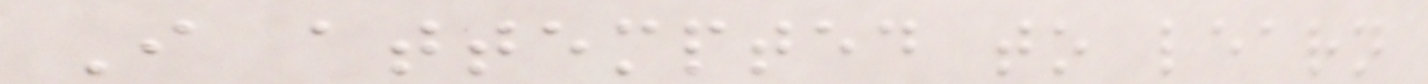I attempted to learn
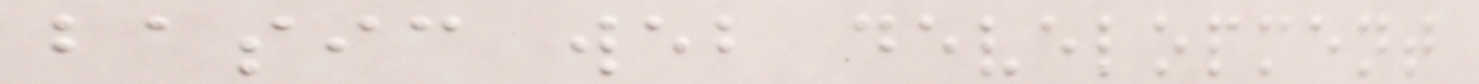basic web development
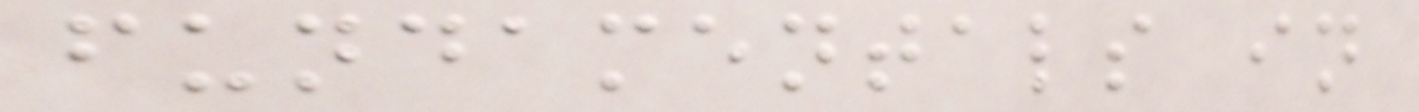fundamentals in
